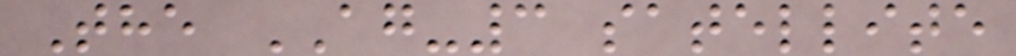The AG-3 satellite
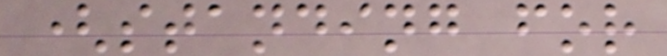(standing for
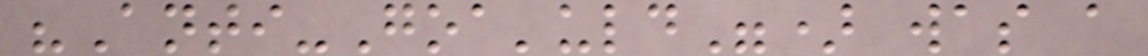"Anti-Goa'uld") was a
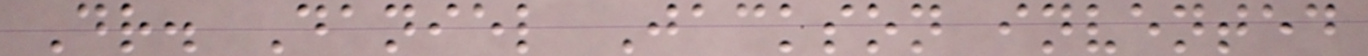Dr. Daniel Jackson invented
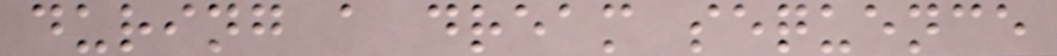during a dream sequence
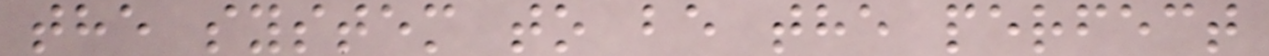the system to be the perfect
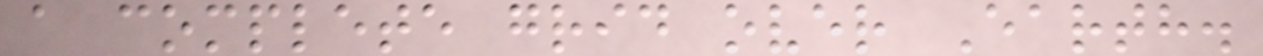a complete grid over Earth.
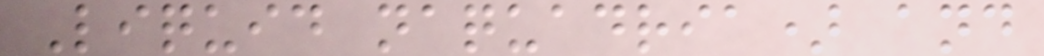Liquid naquadria) and
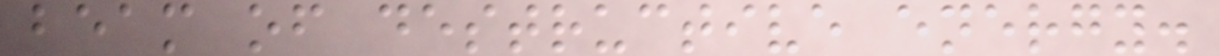beam of destructive energy.
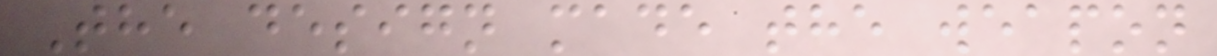The design made the weapon
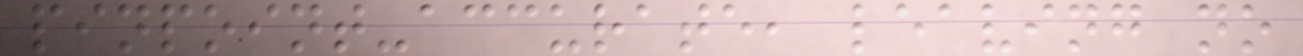pinpoint-accurate, leaving no
